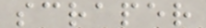scraper
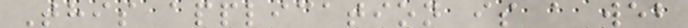This application is a web
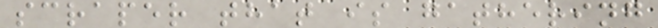scraper that is gathering
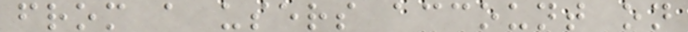from a users account on
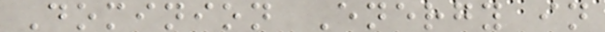Dominion Energy in
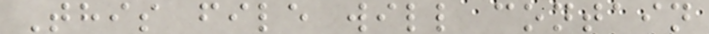This file will contain
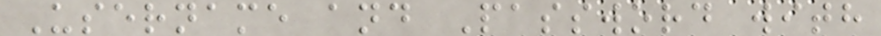Username and Password with
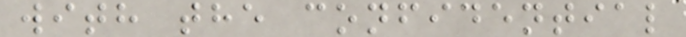with the confidential
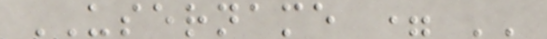USERNAME = ''
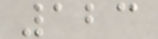123
